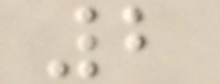2
